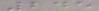245
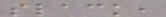slack,
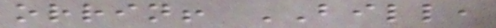orrin! BILL,
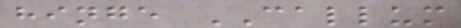hinge CALLUM
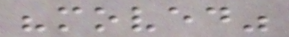"moved"
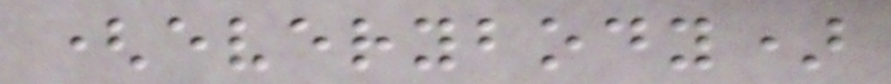(everybody)
